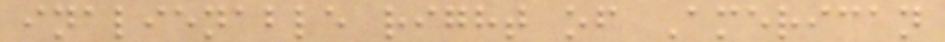inalienable right of American
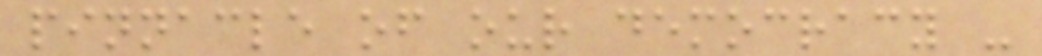pinnacle of our democracy -
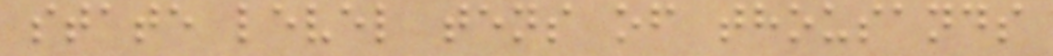state level tens of thousands
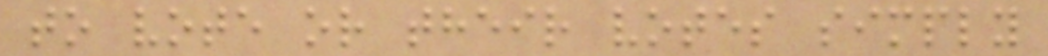to vote or their votes simply
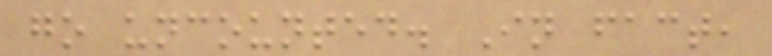go uncounted. In fact,
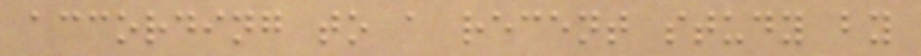according to a recent study by
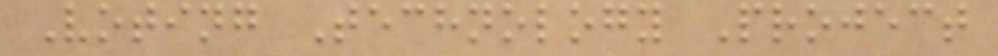Voting Technology Project
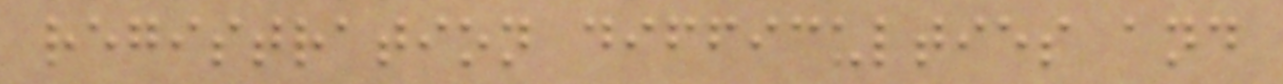registration difficulties and
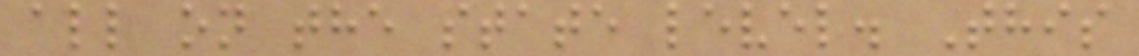all on the state level. This
